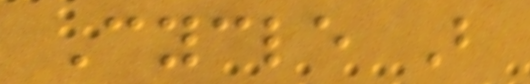Cycle B
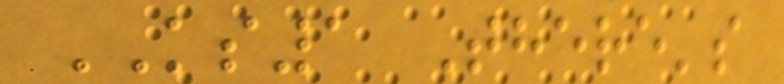KS1 There's
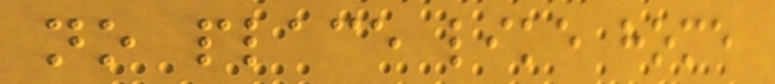no place like home
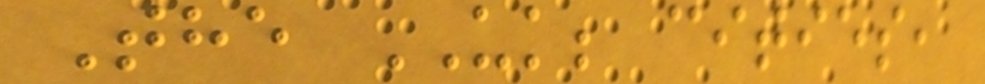The UK; cities,
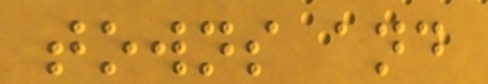towns and
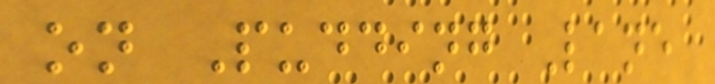on Pudding Lane
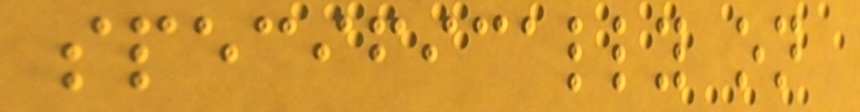specifically on
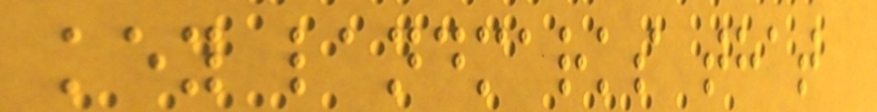key landmarks that
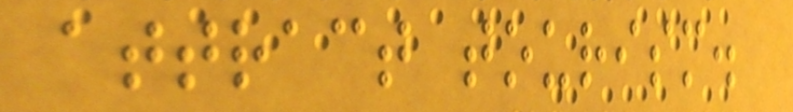attract tourism.
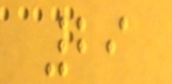29
